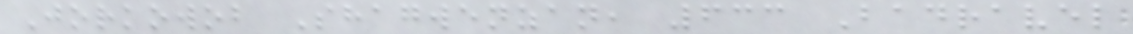Jorkowob Shagwenzan, 633 Badravel
